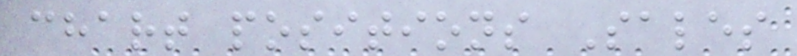chart positions Sales
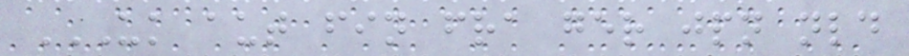UK AUT FIN FRA GER JPN NLD
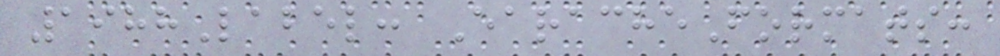1988Label: EaracheFormats:
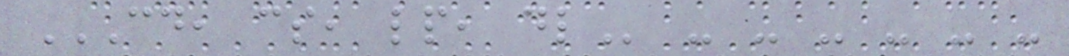CD, CS, LP, DL - - - - - -
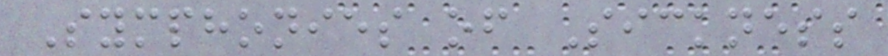Symphonies of Sickness
